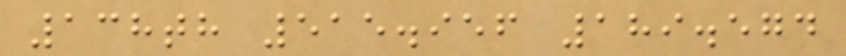138th 515.956 189.574
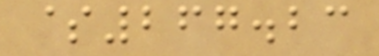$267.23
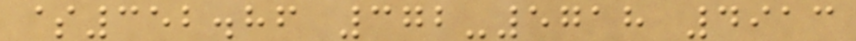$352.86 372-5718 4913
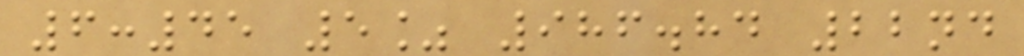6:45 5% 986.84 22nd
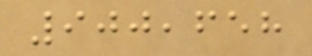900,658
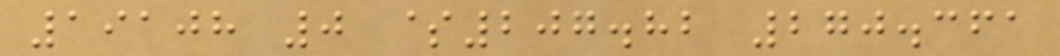19108 0 $207.82 270.361
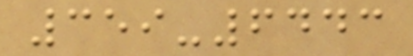359-6443
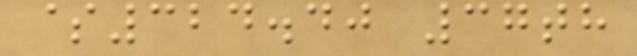$324.40 37th
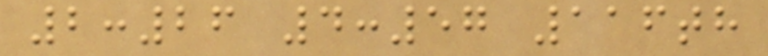2:26 4:57 116th
